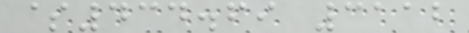$434.69 3112
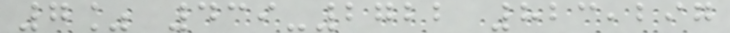7% 439-2722 823,297
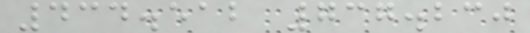434.512 737.230
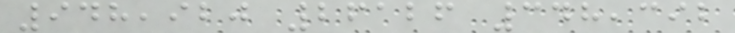948,920 26126 348,392
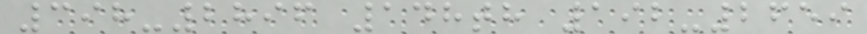398-2896 148th 192-2659
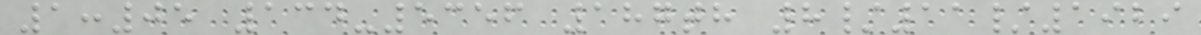1:05 134-5356 187th 8/11/1929
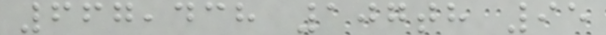667,438 107th 95
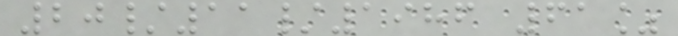20/11/1986 61%
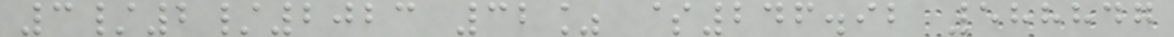3/2/2023 32% $246.92 588847
